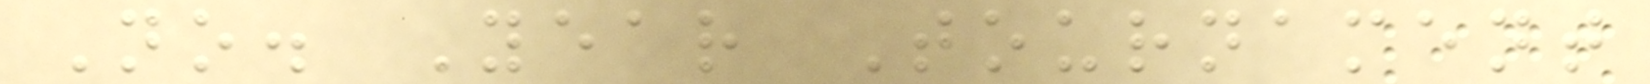No. Year Tournament
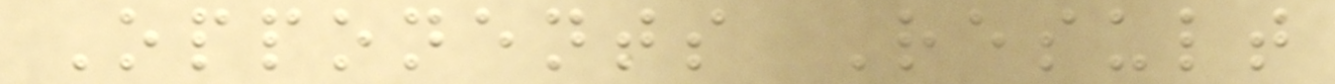Opponents Result
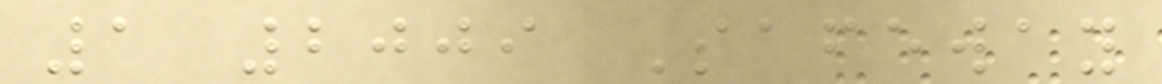1 2009 Safeway
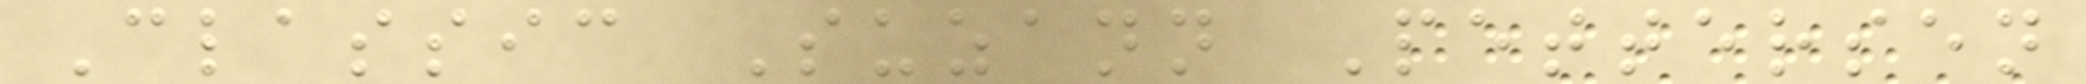Classic Suzann Pettersen
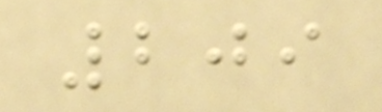209
